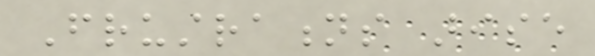Frustrations arise
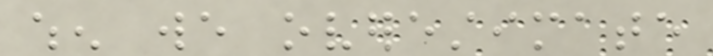when we overestimate
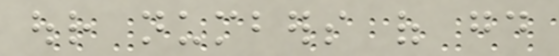our numbers of good
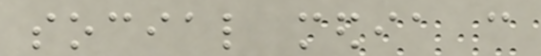social media can
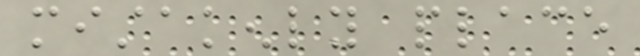mistakenly place
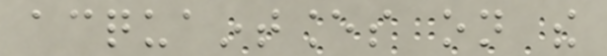acquaintances on the
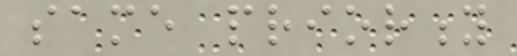same priority
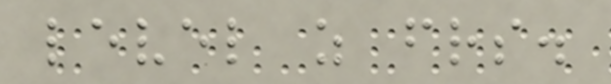level as friends.
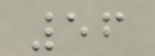56
